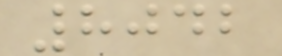8042
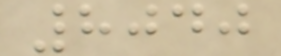8040
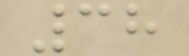38
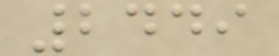2449
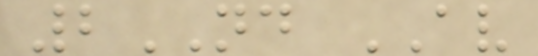2ND AV
